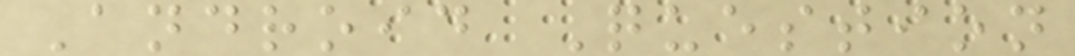Android Question
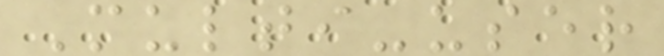Multi-user
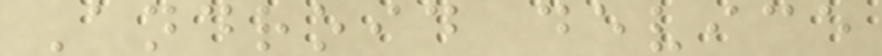Android device
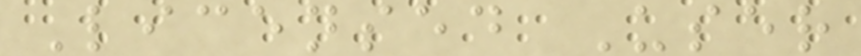Licensed User
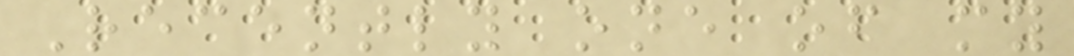Recently one of my
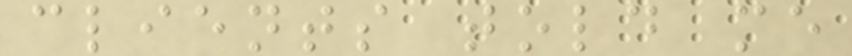clients told me
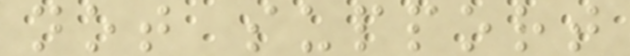not support
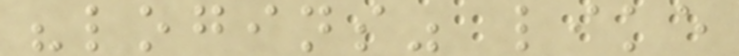"logins" like
